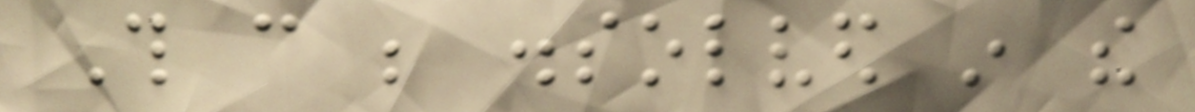This can be dissolved in the
